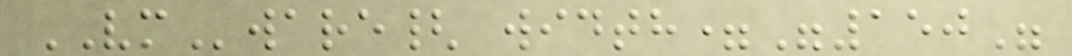VMware{ width="150"
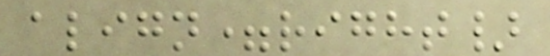align=right}
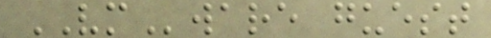VMware guest
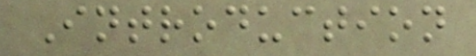Introduction
